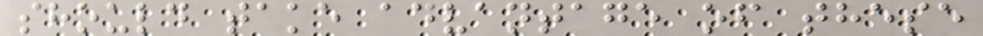should take advantage of these
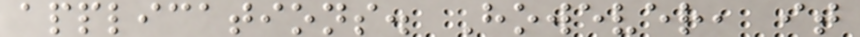applications. However, it
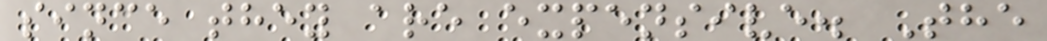since they are expensive. The
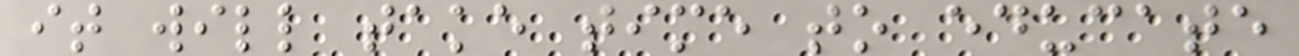it will take time to educate
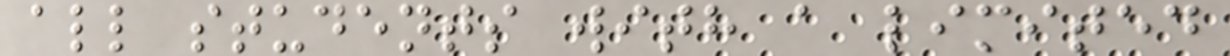all students with a limited
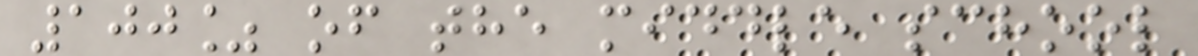100% of the middle school
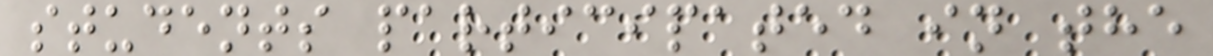students participated in the
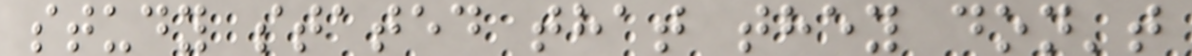study stated that they don't
